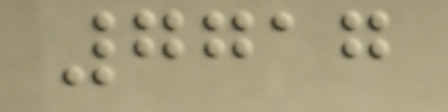7717
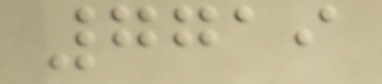7719
